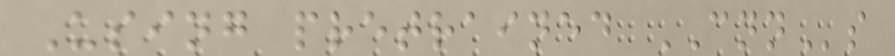Using pretrained CNNs
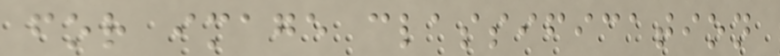for image classification
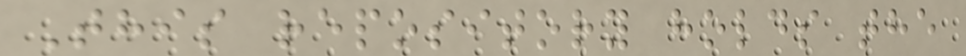This repository holds the
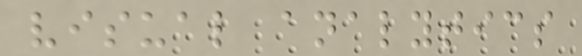visual analytics
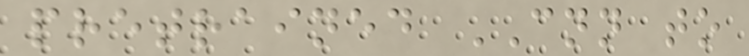pretrained CNN to
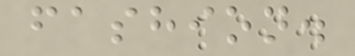fashion.
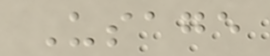Usage
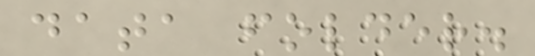data folder.
